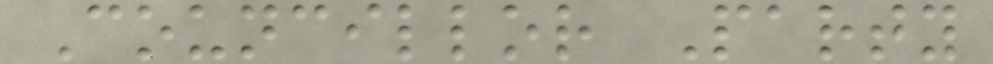Councillor Party
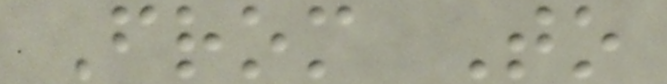From To
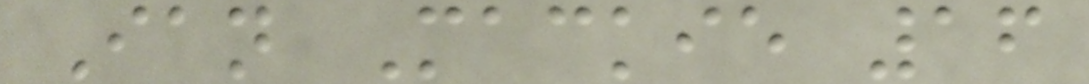Ian Mackie 16
